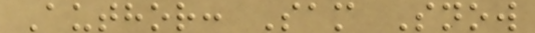Author: Sam Snow
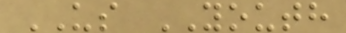US YOUTH
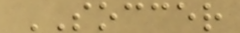SOCCER
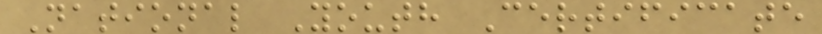National Youth Certificate
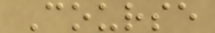Course
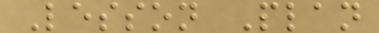Lesson Plan
